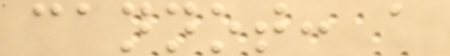cannot: a
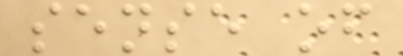sense of
